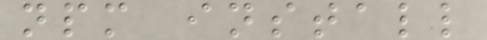npm install
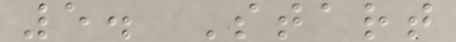5. Start
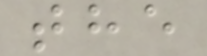the
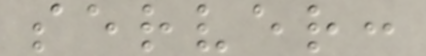server:
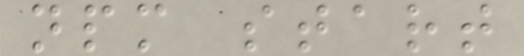npm start
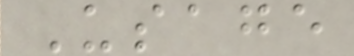Usage
